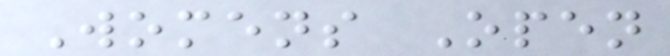Womens Open
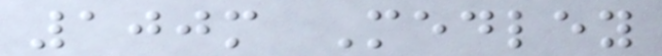100m Medley
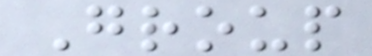Group
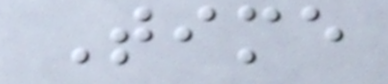Time
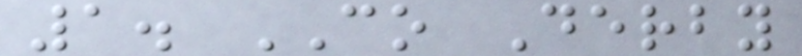1. CO Derby
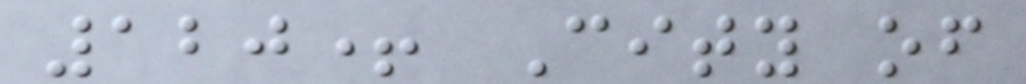120+ City of
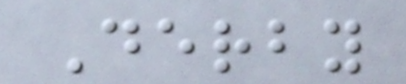Derby
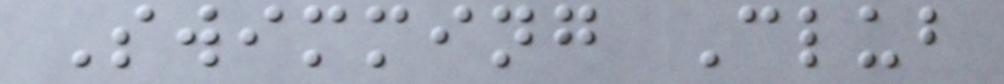Swimming Club
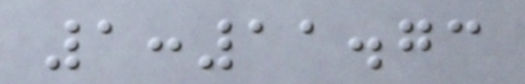1:11.73
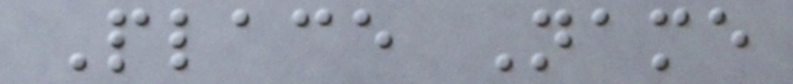Place Name
